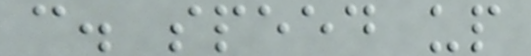c. speed up
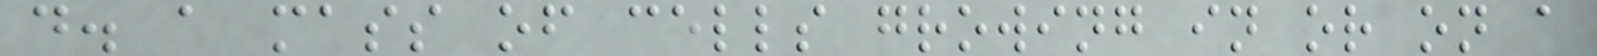d. a mass of cells growing in or on a
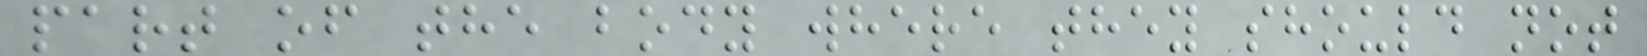part of the body where they should not
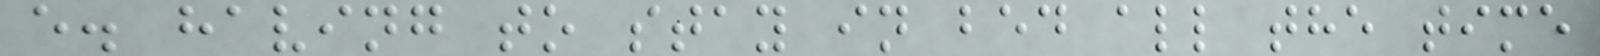e. having to stay in bed all the time
